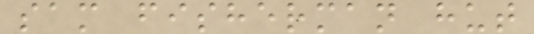sam fisherman hut
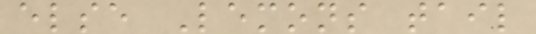else Lemons tail
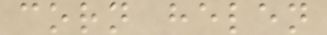corn helen
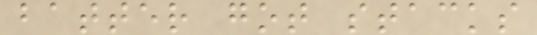batter got stacks
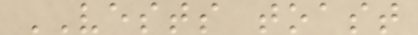VESTS toast
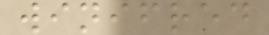winifred
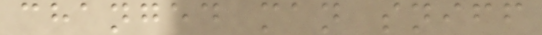changed man sniff
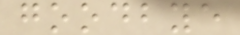goodbye
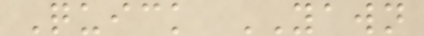Quick YAWN
